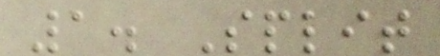1. Split
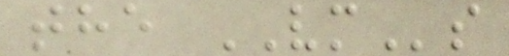the VMs
